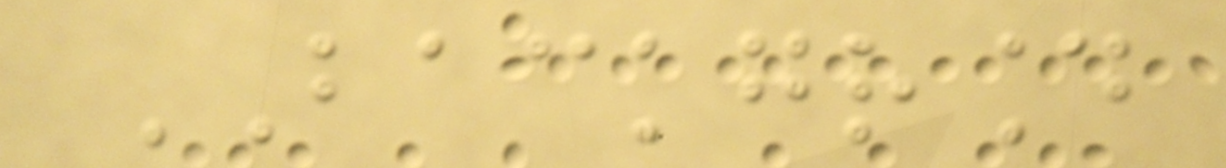BACKGROUND
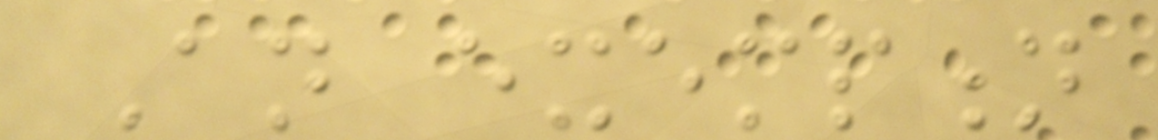An exemption
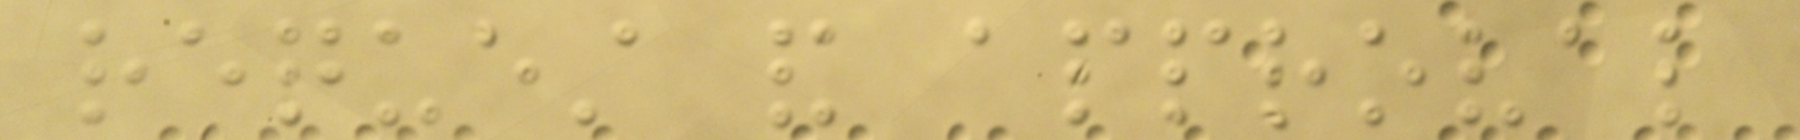request and approval
